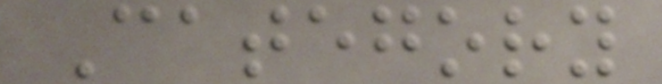Category
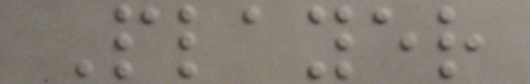Player
